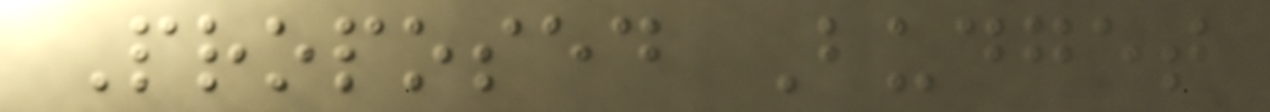Proposed Budget
